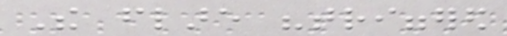The flare "triggered
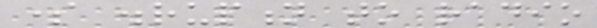some disruption to radio
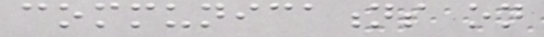communications on
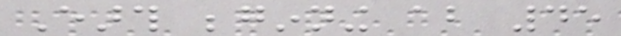Earth beginning about 45
